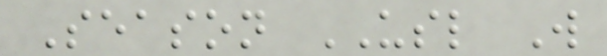Season USL W
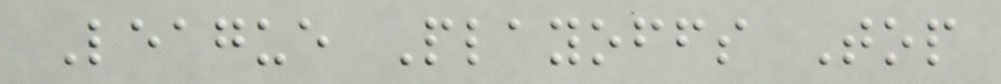League Playoffs Top
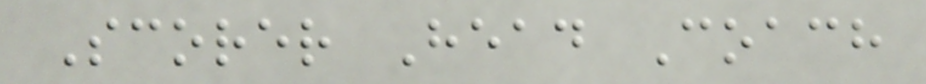Scorer Head Coach
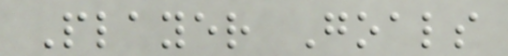Player Goals
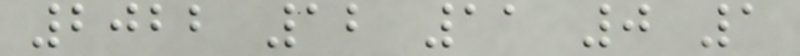2022 12 11 0 1
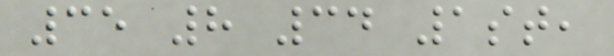35 8 34 1st,
